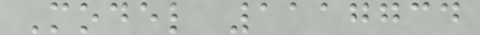Model 1117734
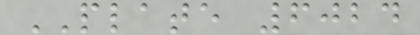PLATE 6024
